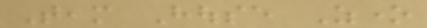Team House Zone
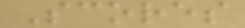Scores
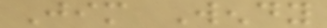Jim Wendy
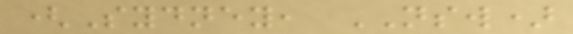(Sydney, NSW)
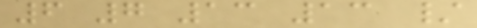6 7 13 13 /
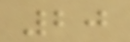20
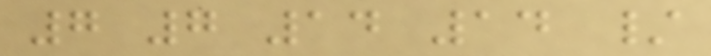7 7 14 14 /
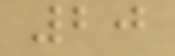20
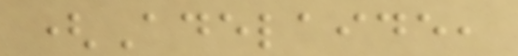(Adelaide,
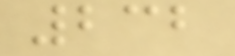232
